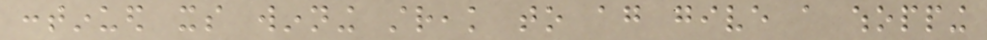continued its winning streak to again give a whopping
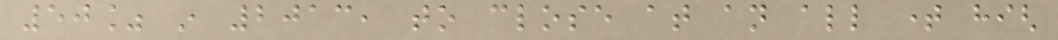50% in 2013, to close at an all time high
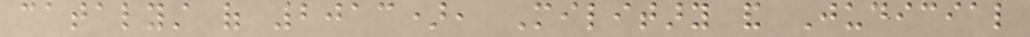catalyst of 2013), Military and Judicial
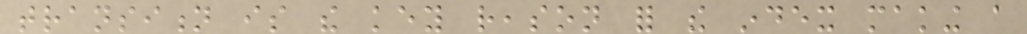transition is the key reason for the index making a
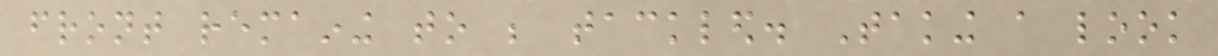front remaining to be tackled. Taking a look
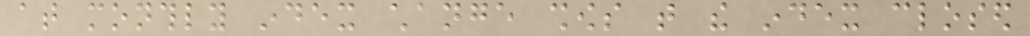at monthly index change shows that the index closed
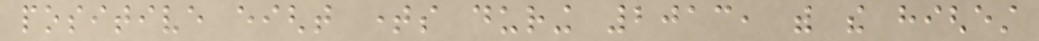positive eight times during 2013, with the highest
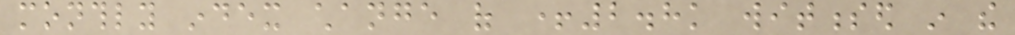monthly index change of +2.8k witnessed in the
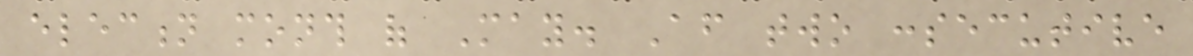election month of May. After two consecutive
